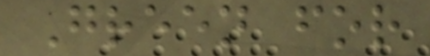Green for
